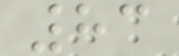83
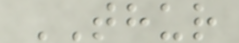THUR
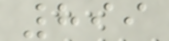899
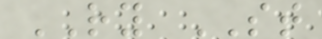RY ST
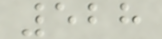528
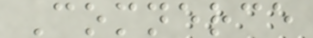Comnerce
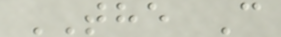THE C
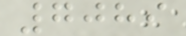7089
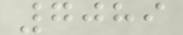7089
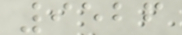9526
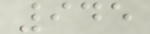945
